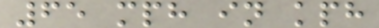65 mph in kph
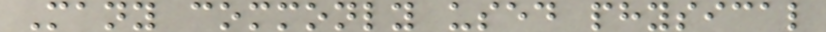Many commonly used physical
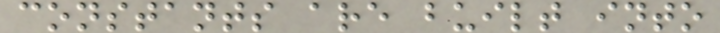constants are built into
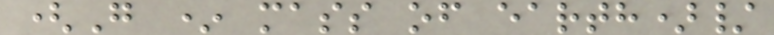(G * mass of earth)/
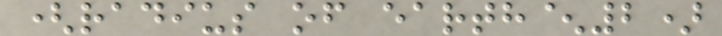(radius of earth^2)
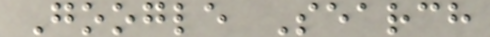Google Search
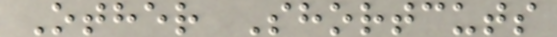Other Shortcuts
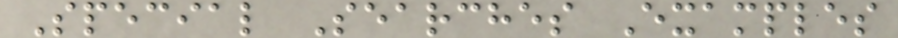Special Searches Examples
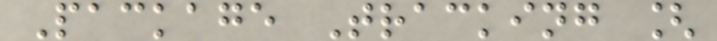Package Tracking [
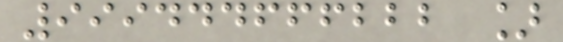999444666222 ]
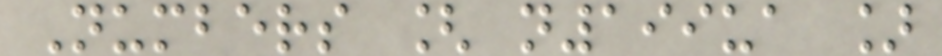Numbers [ n199ua ]
